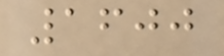1600
